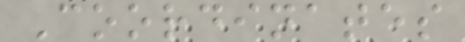Coordinates
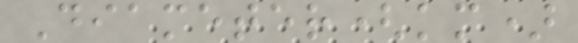Diameter(km)
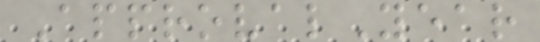ApprovalYear
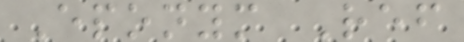Eponym Ref
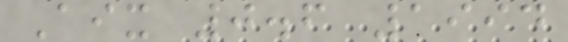Aix 0.6 1994
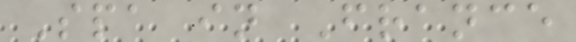Spa in France
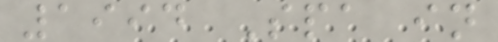1994 Spa in
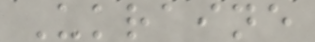Ukraine
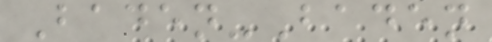Baden-Baden
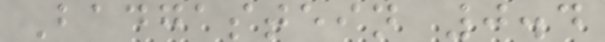Badgastein 0.4
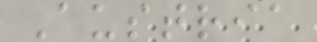Austria
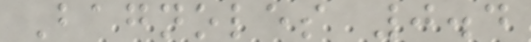Bagnoles 0.4
